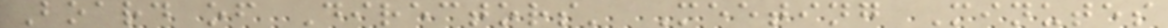Board of Directors' Meeting Minutes
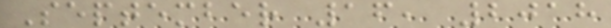September 16, 2018
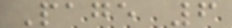Page 6
